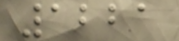1221
